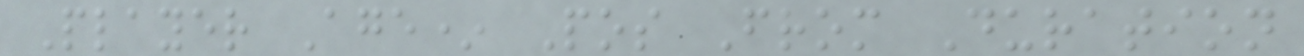Player Age* Pos From Duration
